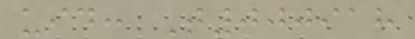uid: T000918
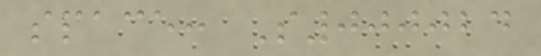space: S000024
